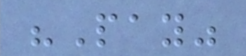"Pay"
